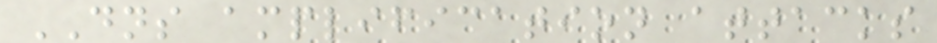DNS amplification attacks
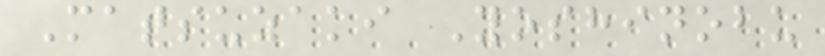Matsuzaki Yoshinobu
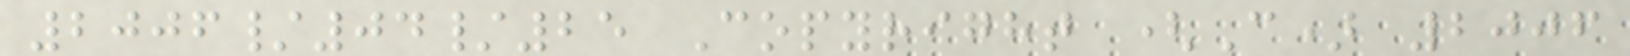2006/04/25 Copyright (C) 2006
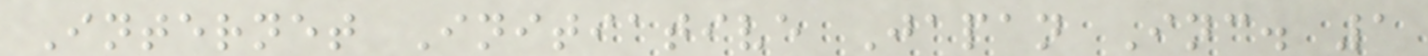Internet Initiative Japan Inc. 1
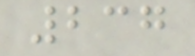237
